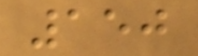150
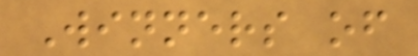Winners of
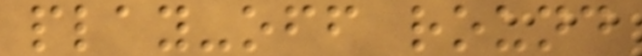play-off round
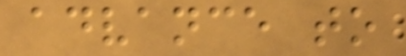advance to
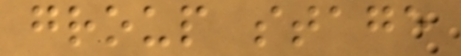group stage
